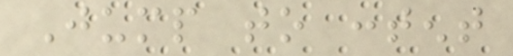Jump to content
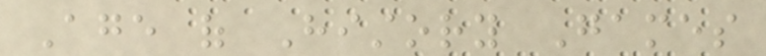Age of History Games
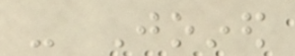- Joined
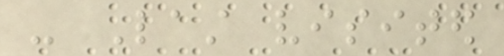- Last visited
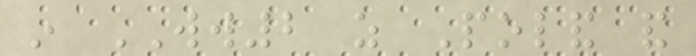in WW2 as Poland and
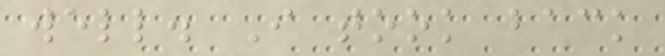well. I took back
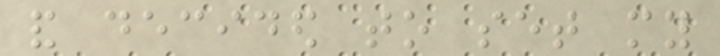and decided to set my
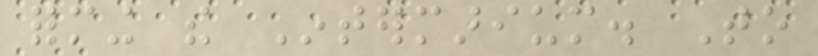forming the Intermarium. To
